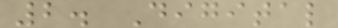2. Digital
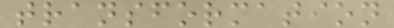transformation
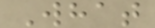What
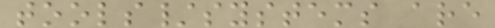tools/systems are
